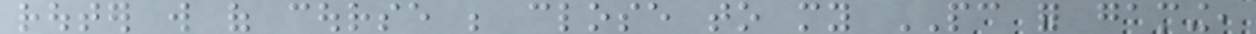router will of course be close to my PC for gaming,
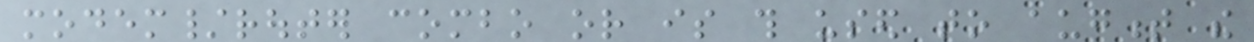modem/router combo or is this used to augment the
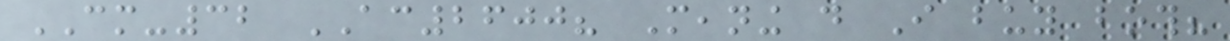CM-32 AC2600? Meaning do I buy both?
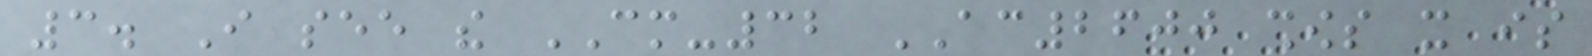3. I see the CM-32 AC2600 shows it is
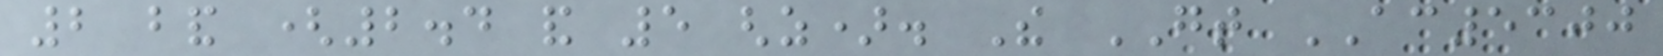2 band (2.4 and 5 ghz). The GT AC5300
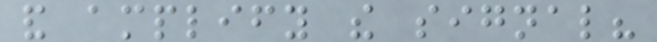and amplify the signal?
